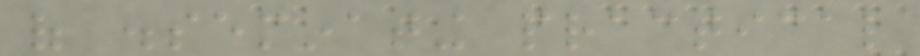of disseminating practical
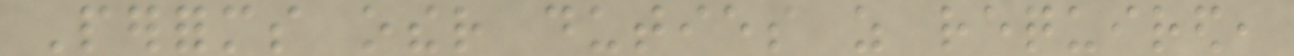Performs other duties as required,
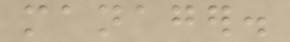manager.
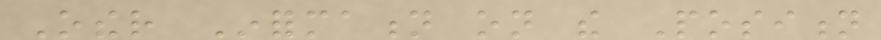Other Information on the Position
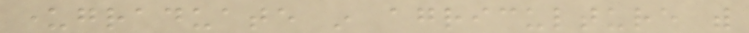undergraduate in agriculture with
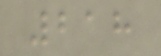218
